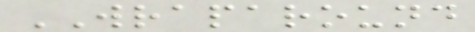WRAPAROUND
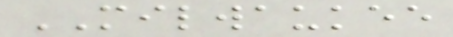MILWAUKEE
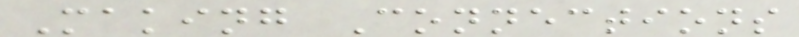Making Connections
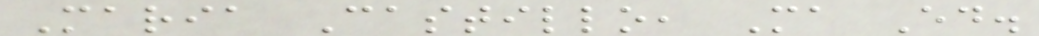Maria Castillo, Ma Ed.
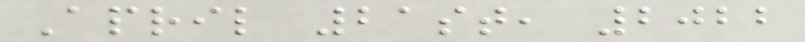April 21st, 2022
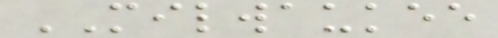MILWAUKEE
